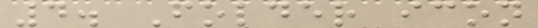4. Folder icon
